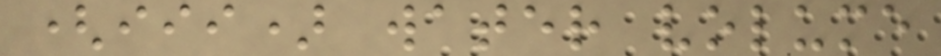(iii) water volume
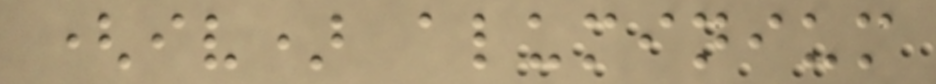(iv) aluminium
